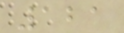121
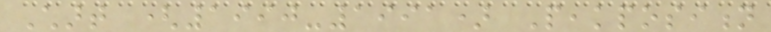Chart (1990-1991) Peakposition
